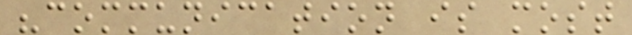"communication is most
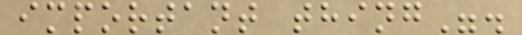important thing".
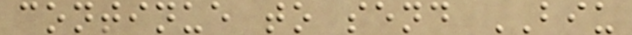continue to send BIU
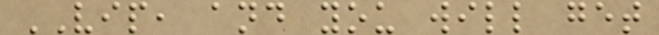VIP, and you will get
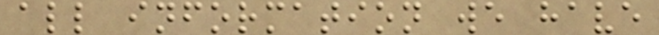all information we have
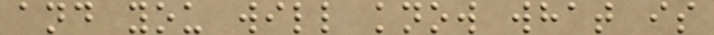and you will know what is
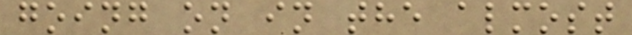going on in the almost
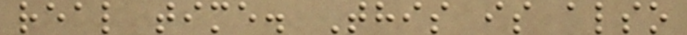real time. This is also
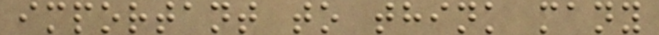important to think many
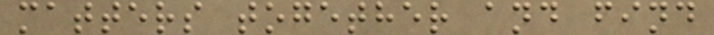matters together and find
